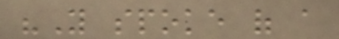"You spoke of a
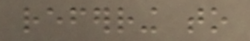referring to
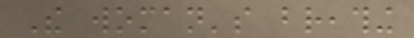The woman's breathing
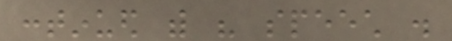continued with his speech .
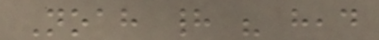Noah had his head
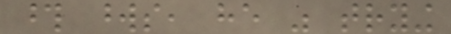those words, he was trying
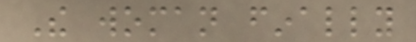The woman finally
